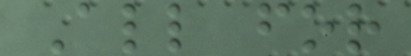All for
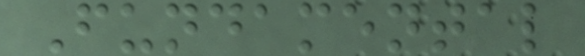Fundamental
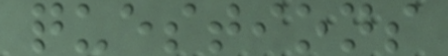questions
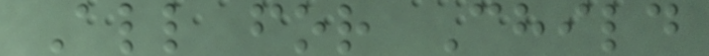All for Child
